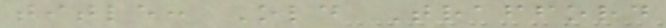title: Old Trafford
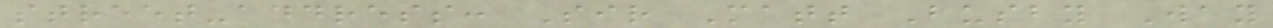street-address: Sir Matt Busby Way
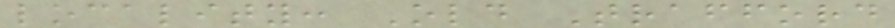locality: Old Trafford
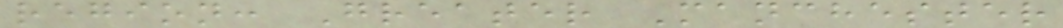region: Greater Manchester
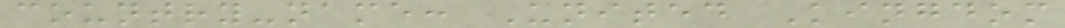country-name: United Kingdom
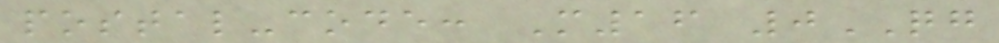postal-code: M16 0QG
